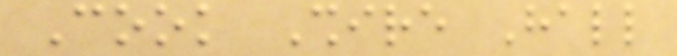Cook Shire Hall
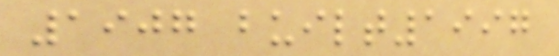1907 built1997
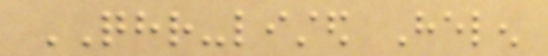QHR-listed Helen
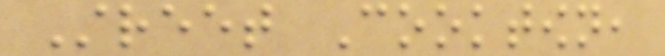Street Cooktown,
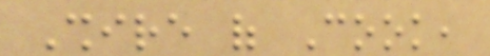Shire of Cook,
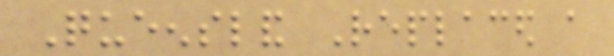Queensland Replaced a
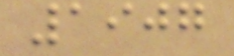1907
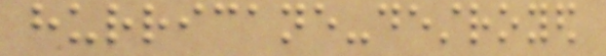hurricane-destroyed
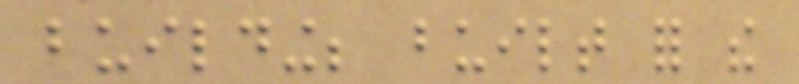building; built for the
